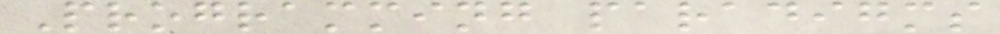Programming paradigms
